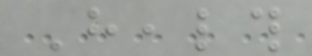Health
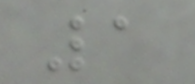1
